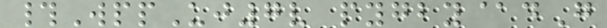#WppUj7v pygby@dG
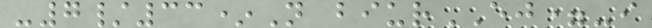-7/33*N biurEJ=-i
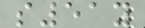s51y
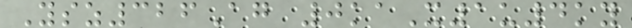Ysz326Ag 0kaX1u4ky
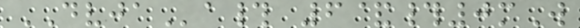DVJAa# 6&#0mW
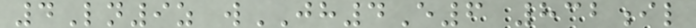4Ln9z wJH4E6 832il
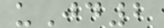uJd2
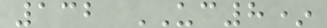132 UC8*
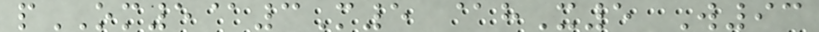pOM5@3M5 @hX5 W93
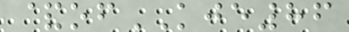&ofKJE86
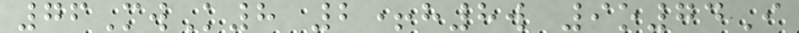76MwK8 2+h8w 9o74I
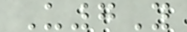U7Y
